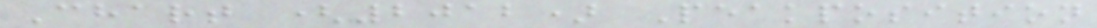Chart (2012) Peakposition
